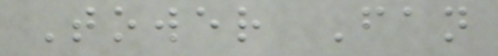Tower Fan
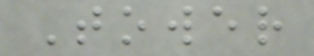Tower
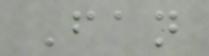Fan
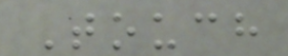Touch
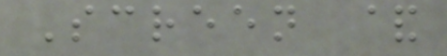Screen &
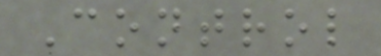Control
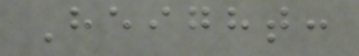Height:
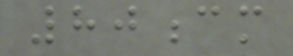80cm
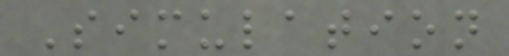Simulation
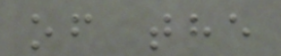of the
